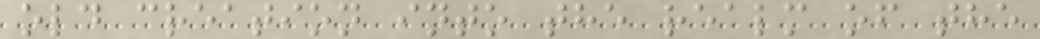old creation into the realm of the
